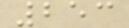253
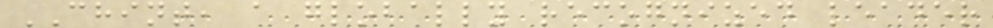CHINT, a globally recognized leader
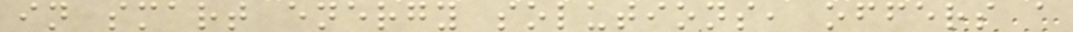in smart energy solutions, offers a
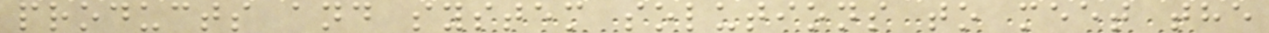products and system solutions to meet the
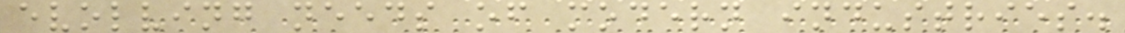evolving needs of modern industries.
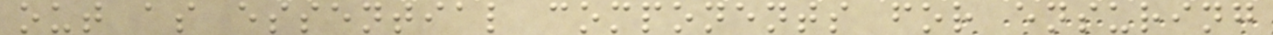out as essential components for ensuring
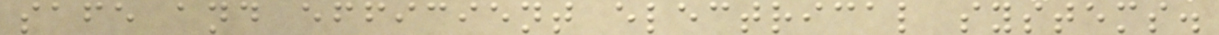safe and efficient electrical systems.
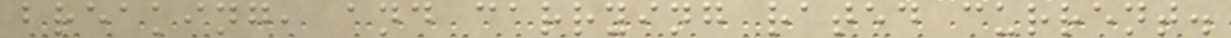breaking, and carrying rated current.
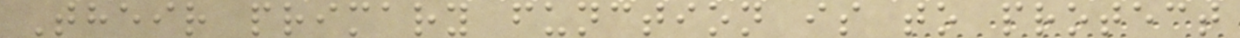Their primary function is to protect
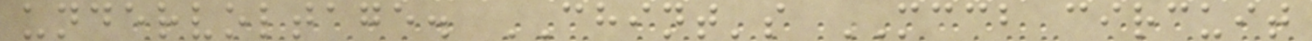undervoltage. CHINT's MCCB circuit
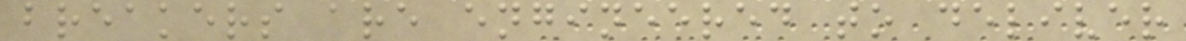breakers are engineered to deliver
